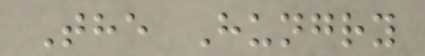The Hungry
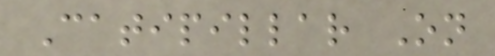Catipillar On
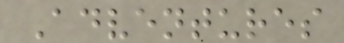Adventures
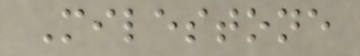Milestone
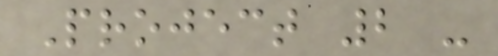Project 2 -
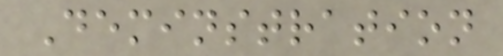Deminstration
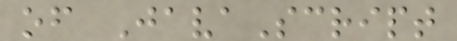of JavaScript
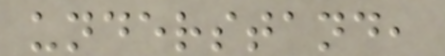understand,
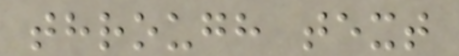through text
